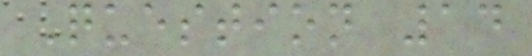Question 14
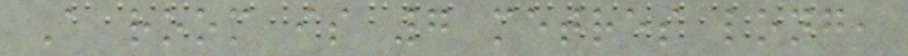A room is 7 metres long,
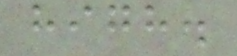high.
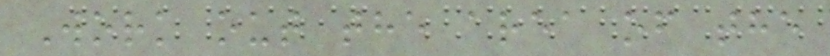Work out the area of the
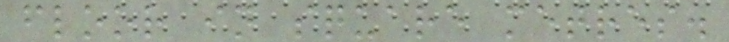floor in square metres.
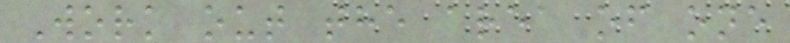Work out the area of one
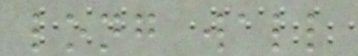long wall
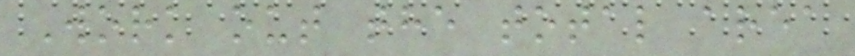Work out the total area
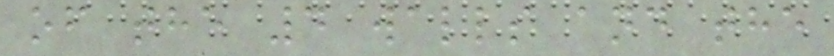of the 4 walls and the
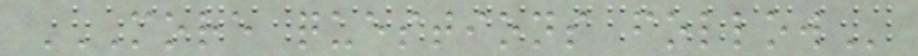MORE QUESTIONS FOLLOW
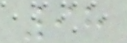98
